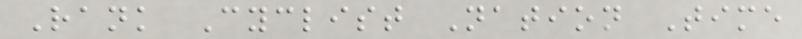Rank Cyclist Nation Time
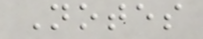Notes
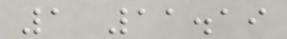1 11.19
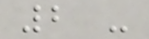2 -
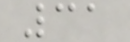31
